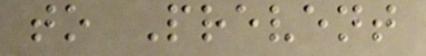to Prevent
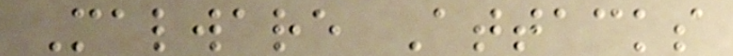Malware Attacks
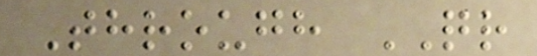Through QR
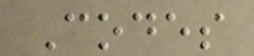Codes
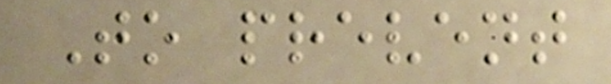To prevent
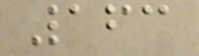163
